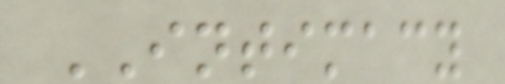INTIMACY
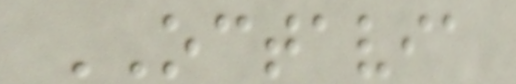OCTAVIA
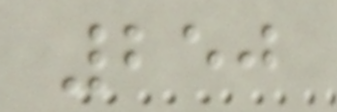250
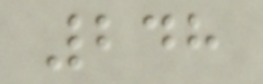248
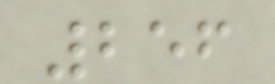256
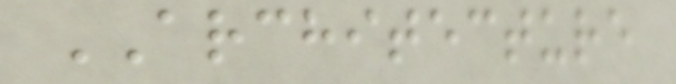ARCHITECTURE
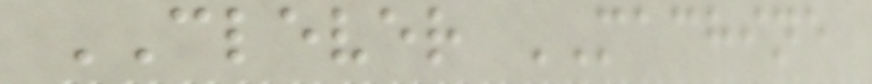CLEVER MACHINE
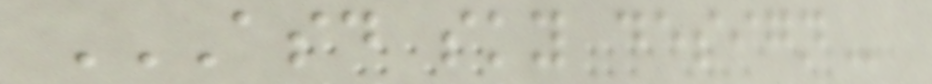ASD SKY DESIGN
